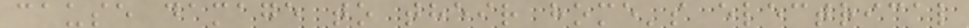cause damage to their home's electrical
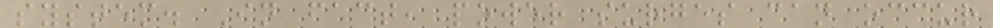system. In fact, power surges can occur
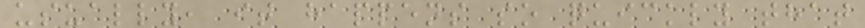usually, it happens so quickly that
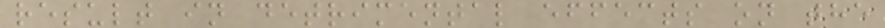result in detrimental effects on the
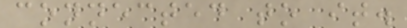connected to it.
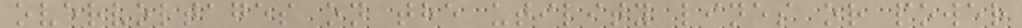overvoltages on the utility lines or power
